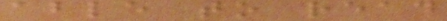able to read
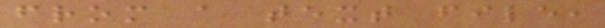from a text file,
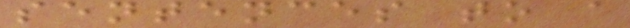sentences to a
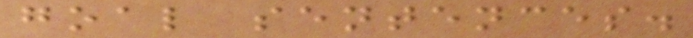goal sentences.
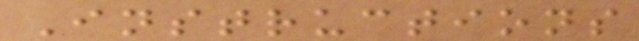Instructions
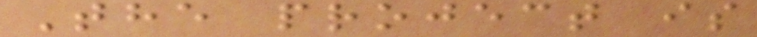The project is
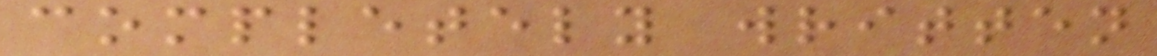completely written
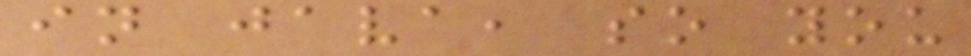in java, so you
